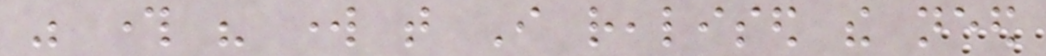was through his work that I realised the need
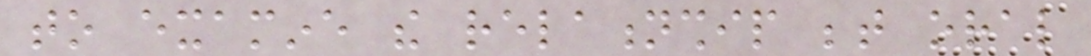to examine the relationship between oral
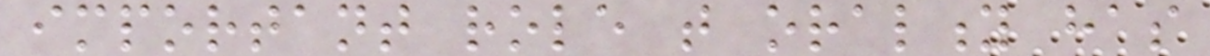important role that orality has
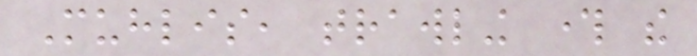Muhlis, trawling through the
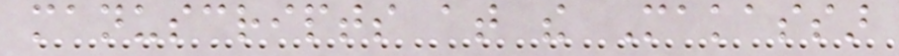manuscripts at the Makassar
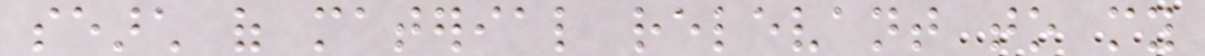search of material relevant to my
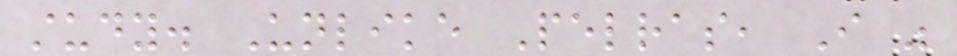study. Unlike Pelras, I was
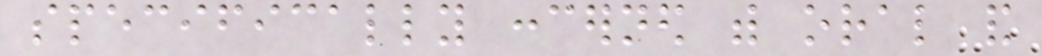specifically concerned with oral and
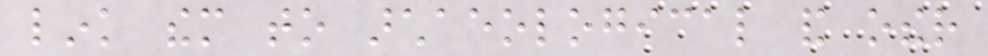link them to archaeological and other
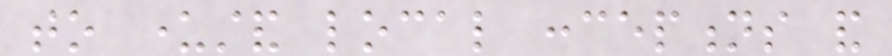to understand local conceptions and
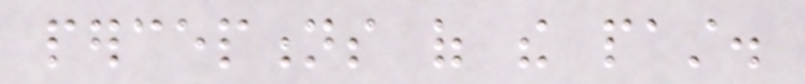perceptions of the past.
